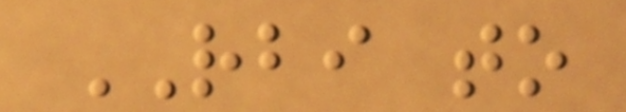RBI to
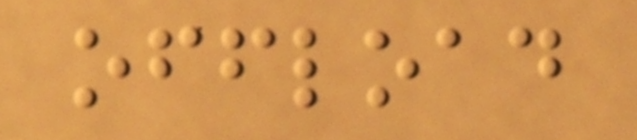offload
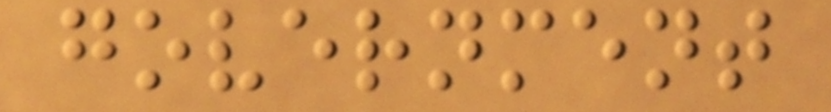government
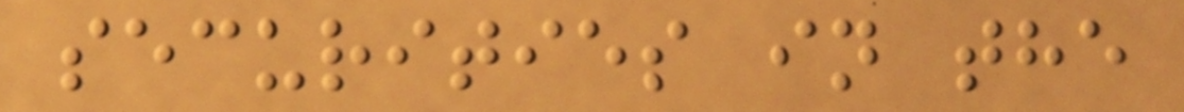securities in the
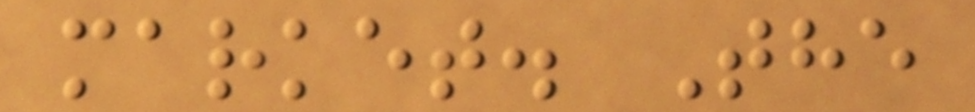market. The
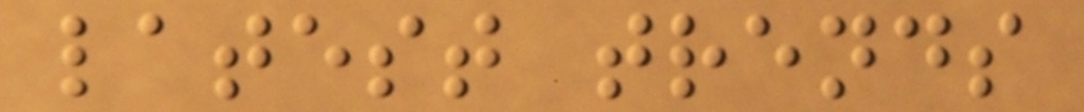latest trends
